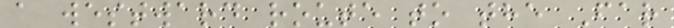a westward route to the Far
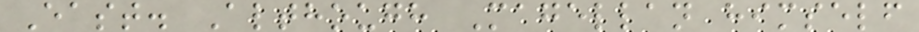East. Although Magellan himself
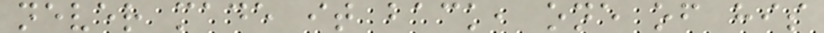never made it back, one of his
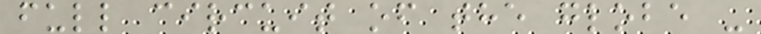full circuit of the globe -
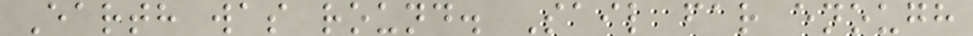Earth was round. Sail far enough
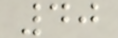40
